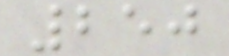250
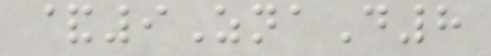&9ZnaD8
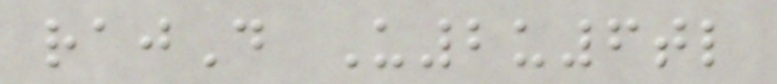rajD U2u6tl
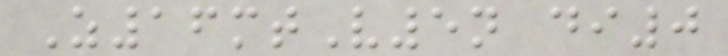Z16mtV5n di0
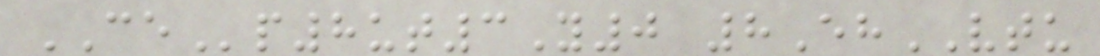CEp8ut3Y0 8EhVTU
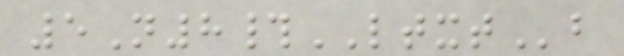5N8#LTXTb
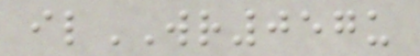ilWR057u
